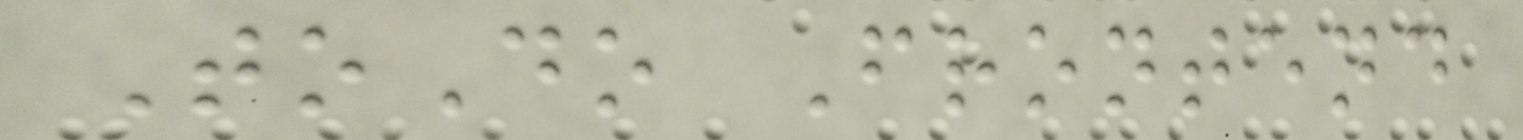ToDo Frontend
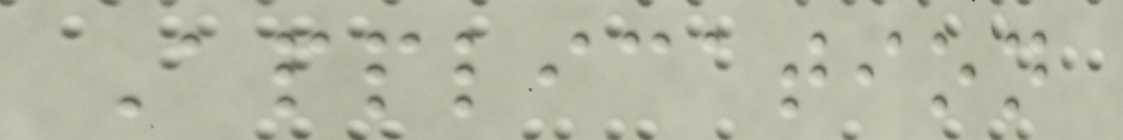Application
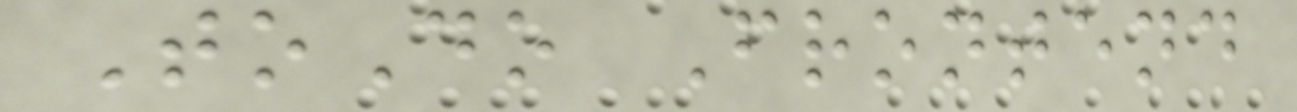ToDo Frontend
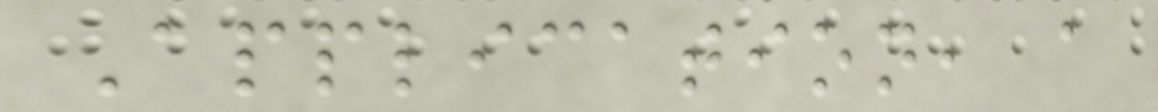Application, a
